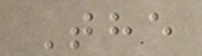The
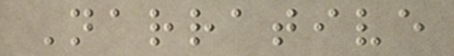Narrative
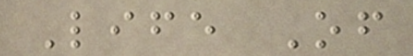Life Of
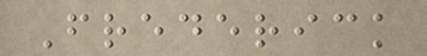Frederick
